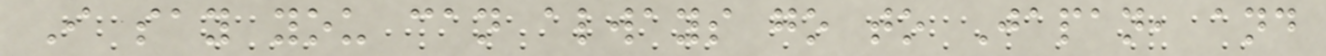I say you can always go to Japan, and
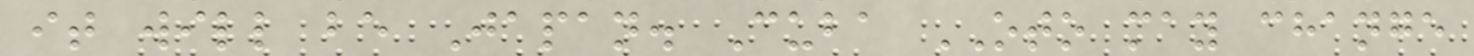it will be Japan. Cuba OTO may change
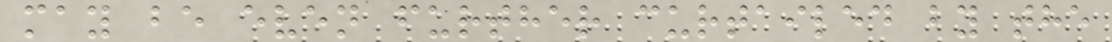may be even further curtailed by the
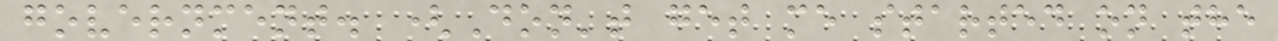government. (Don't get me started on the
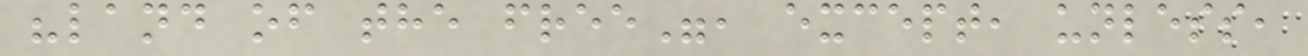"land of the free", except, unless,
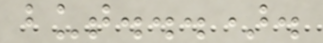but...).
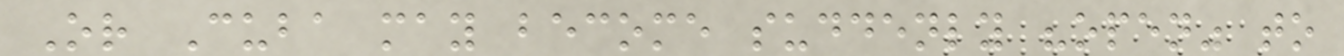Or Cuba may become suddenly "open" to
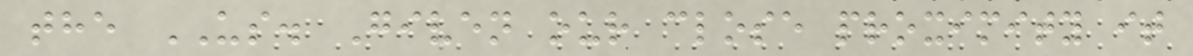the US. Given our close proximity it
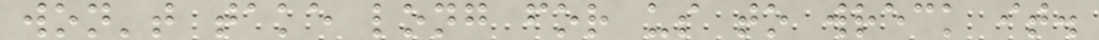won't take long for us to wreck it.
